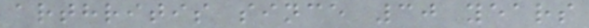arthritis since 30 years
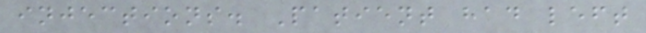injections. Patient had left
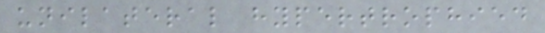unilateral hypertrophied
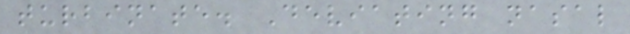turbinate. Deviating nasal
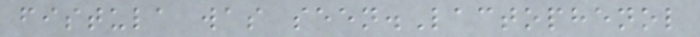fistula was seen.Lactophenol
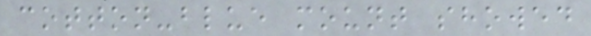cotton-blue mount showed
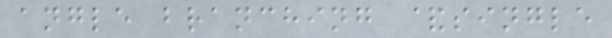angle branching &single
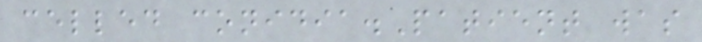celled conidia.Patient was
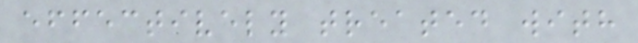effectively treated with
